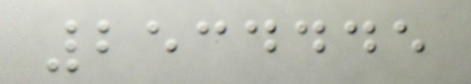2534445
